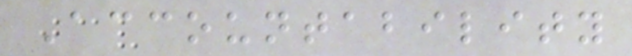Accountability
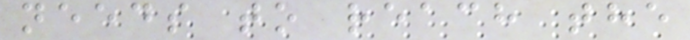needs to reach the
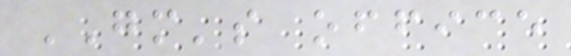GM's office
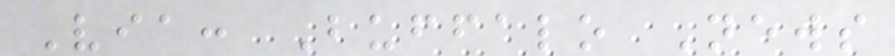Via: Buffalo News
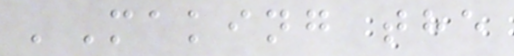'Making the
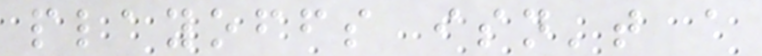playoffs isn't a
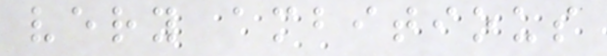very ambitious
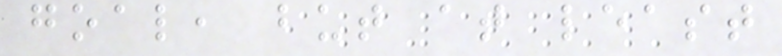goal, but at least
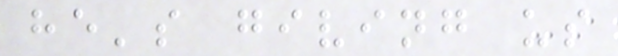he's giving us
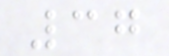37
